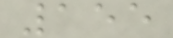155
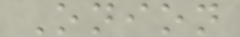Onion
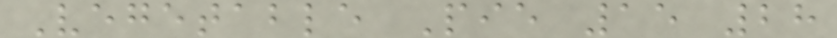Vegetable Pie 15 28
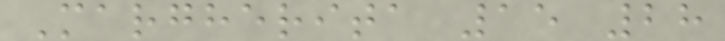Margherita 15 28
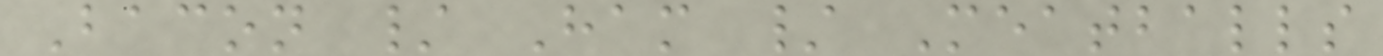Bacon / Ham / Meatballs
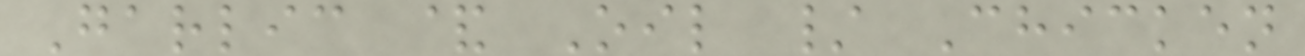Garlic & Oil / Chicken
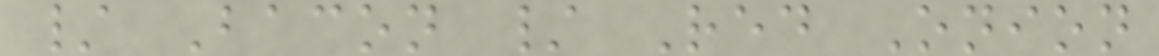/ Bacon / Red Onion
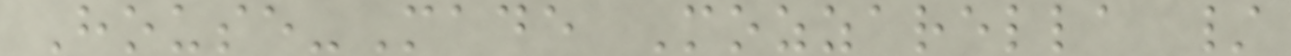House-Made Mozzarella /
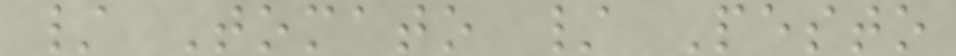/ Tomato / Pesto
